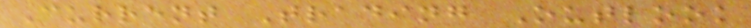Current Trading Outlook
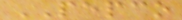PEPCO
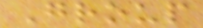Group
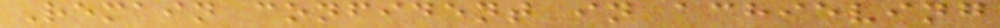Remain confident in achieving
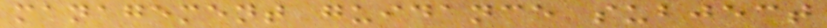management guidance subject
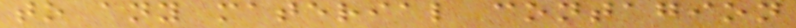to any material contagion
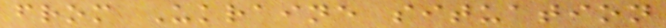from Ukraine situation
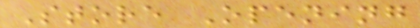Store Opening
